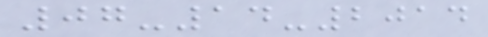07-14-2014
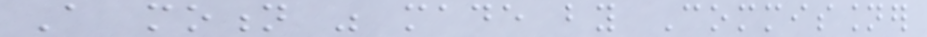A motion was made by Commissioner
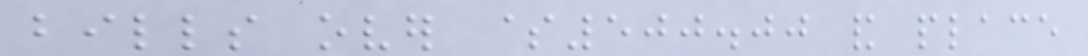bills over $500.00 and place
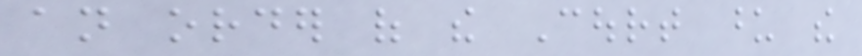an order of the Court upon the
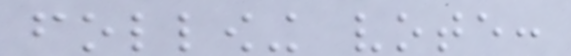following vote:
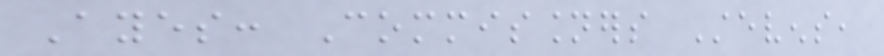Ayes: Commissioners Stevens,
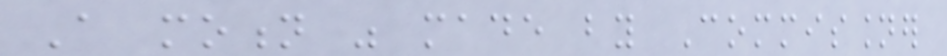A motion was made by Commissioner
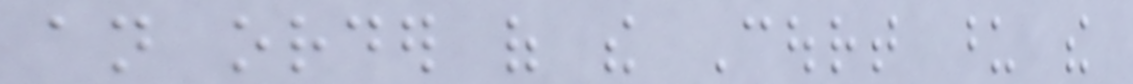an order of the Court upon the
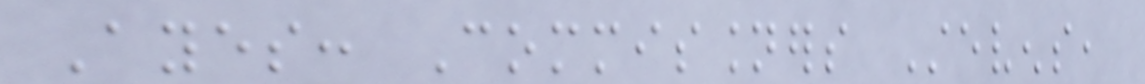Ayes: Commissioners Stevens,
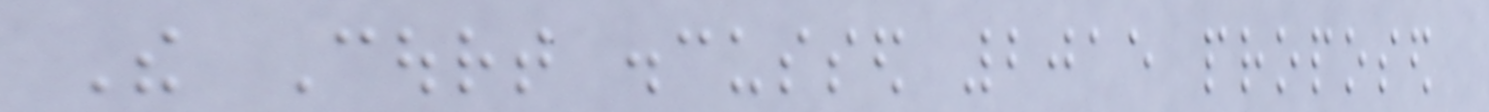The Court discussed 2015 proposed
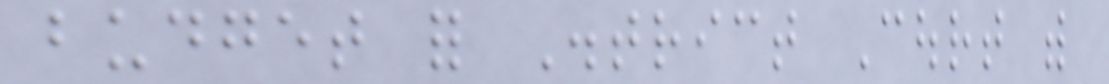budget for District Court with
